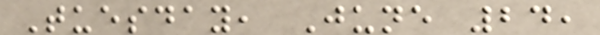Tuesday, June 24,
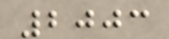2003
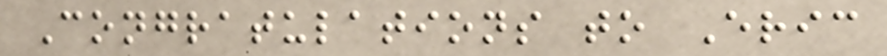Congratulations to Eric
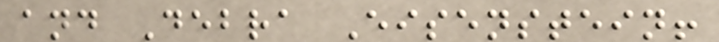and Debra Eisenstein!
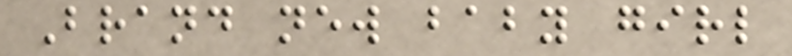Brand new baby girl
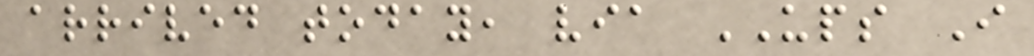arrived today, via UPS I
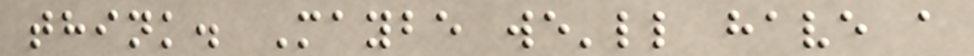think. Maybe we'll have a
